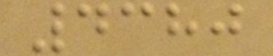4380
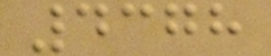4378
